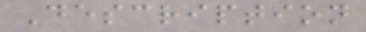Description
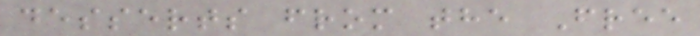desserts from the Free
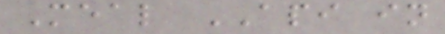Meal API in
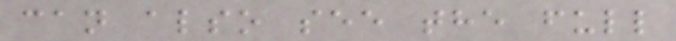can also see the full
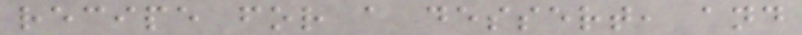recipe for a dessert, and
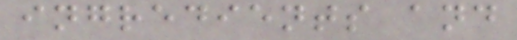ingredients and
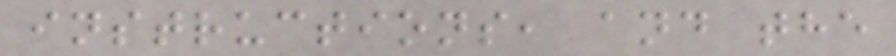instructions, and the
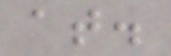at.
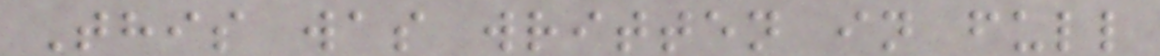This was written in full
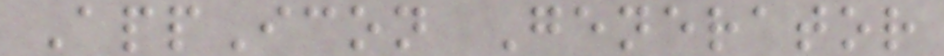AppIcon Generator
